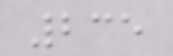235
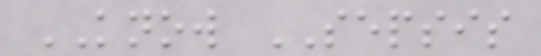KNOW SEPSIS
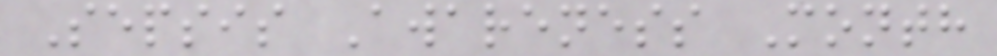Sepsis Awareness Month
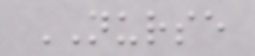NURSE
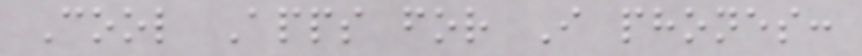Cool Apps for I phones:
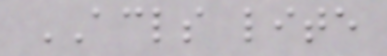ACLS lite
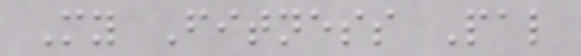My Fitness Pal
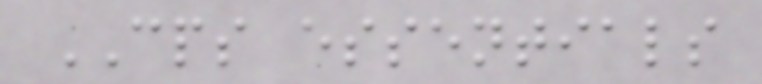CPS essentials
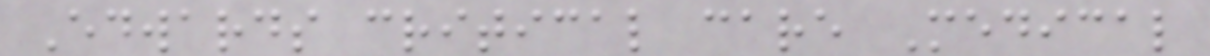Edwards critical care Medical
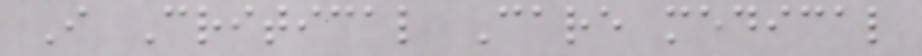I Critical Care medical
